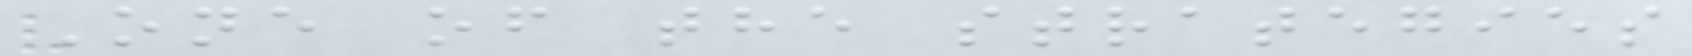One of the strategies
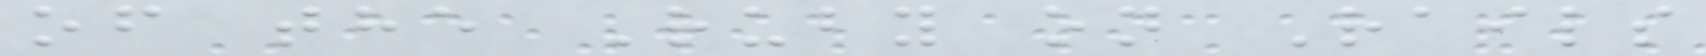of the Ruby on Rails
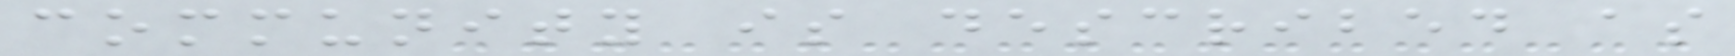community is described as
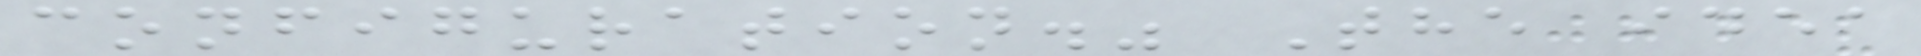configuration." The idea
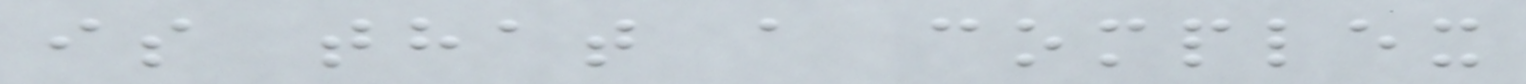is that a complex
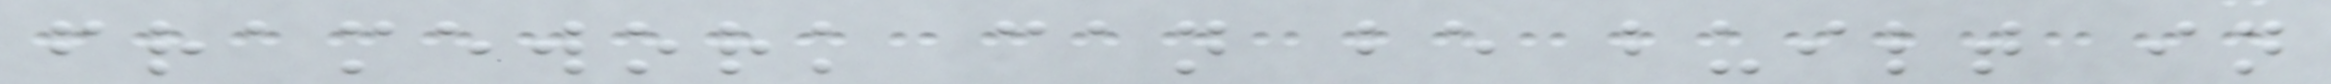framework can be built in
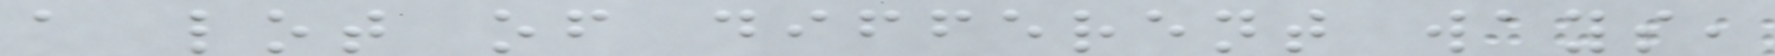a lot of different ways,
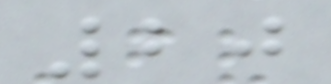20
